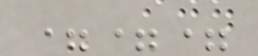===
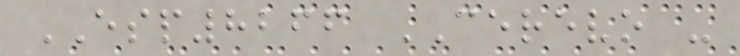ESP8266 CEREVO -
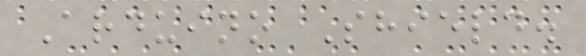Arduino Shield.
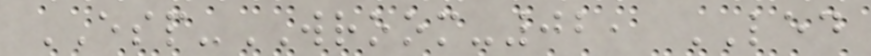ESP-WROOM-02, LED
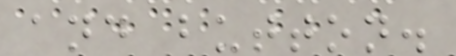and button.
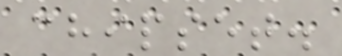chipset.
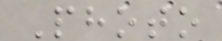Photo
